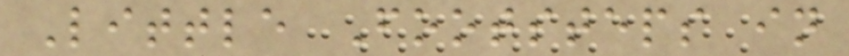Little Footsteps in
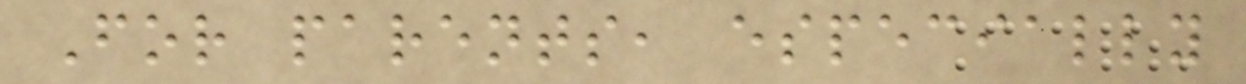For parents, especially
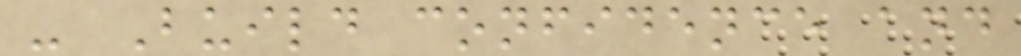- Build confidence and
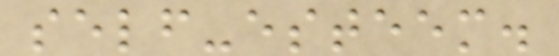self-esteem.
